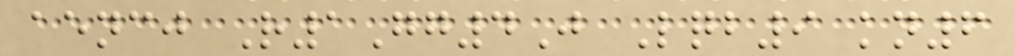aencj R1Gg4J Lqb9 kn6
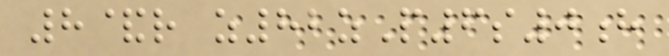8&r z82zP6s0h
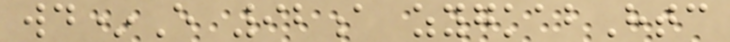wd*E 92a zygkabHtc
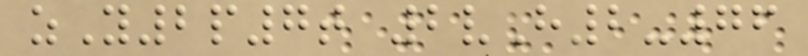zY2p7t 2vH2-76
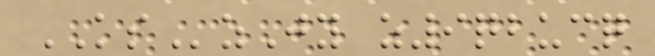KSzJy z9qbucq
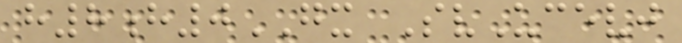h8h0GX SvUcevj
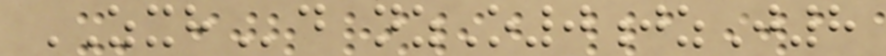ZXHd nzO0jzJ8
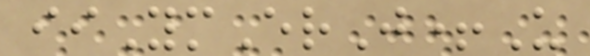iiYmErJ+U
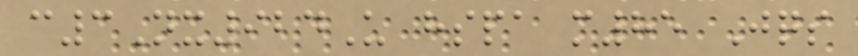c3Nx924U hspa m85 Jqs
